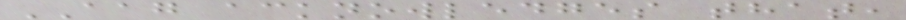AAG acknowledges that,
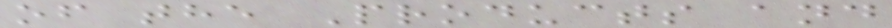of the Products and
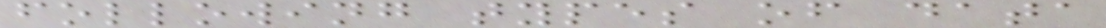following types of data
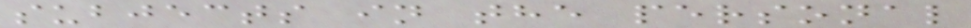subjects in the personal
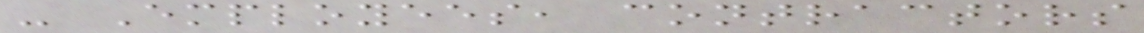- Employees, contractors
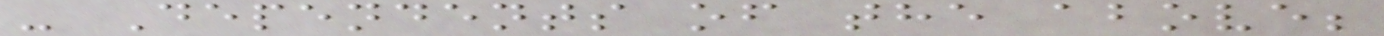- Dependents of the above;
